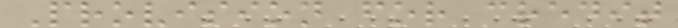Provision for credit
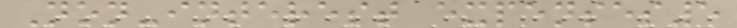Non-interest expenses5
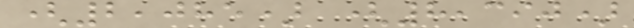(2,085) (8,390)
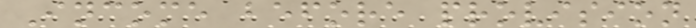Income before provision
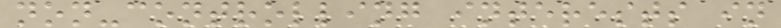non-controlling interests in
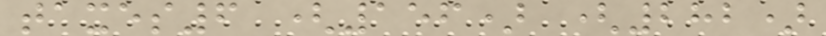taxes6 (156) (282)
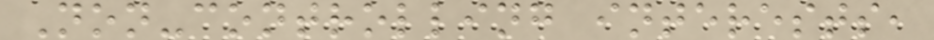Non-controlling interests,
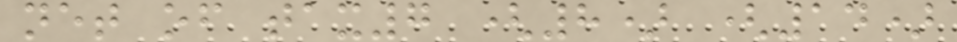net of tax7 (8) (14)
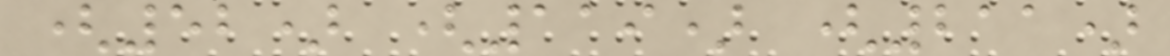(52) (119) (211)
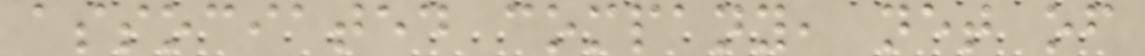associated company, net of
